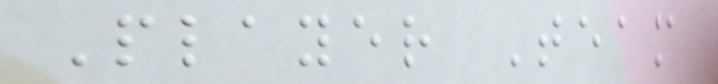Player Team
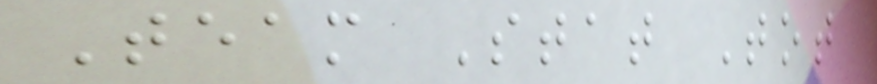Team Stat Tot
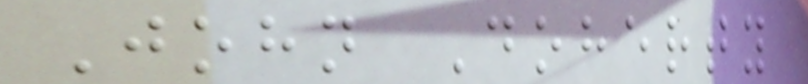John Doherty
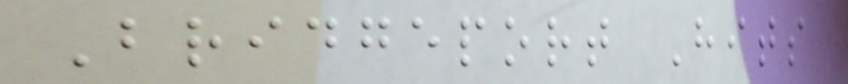Bridgeport Hits
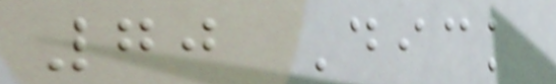70 Dick
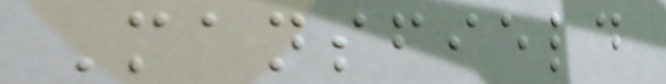Mansfield
